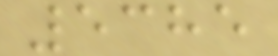5385
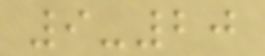9-20
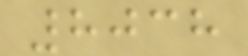8038
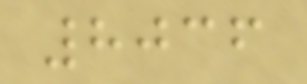8036
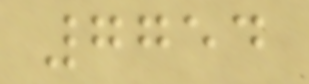7754
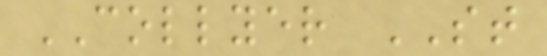COLLYER ST
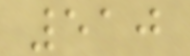510
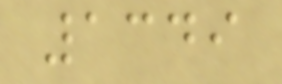1349
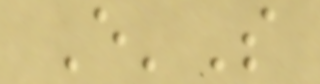E'S
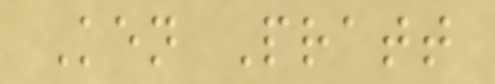Ken Pratt
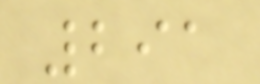291
